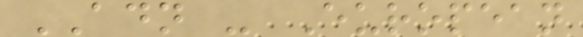ADN - European
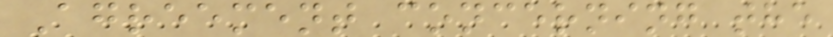Agreement concerning the
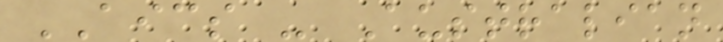AICS - Australian
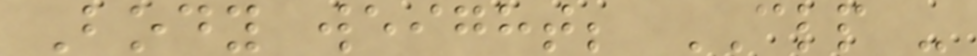Body weight; CLP -
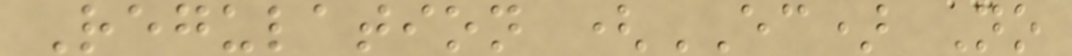Regulation (EC) No
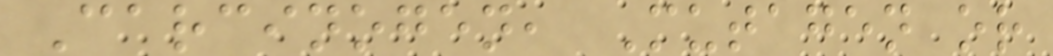Carcinogen, Mutagen or
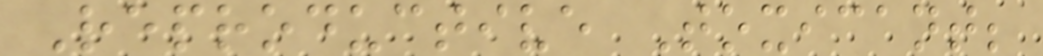Reproductive Toxicant;
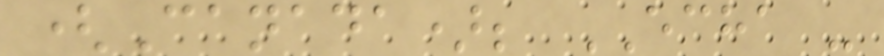(Canada); ECHA -
